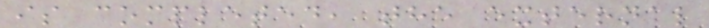is completed, the external
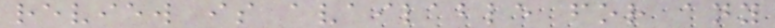review is available for any
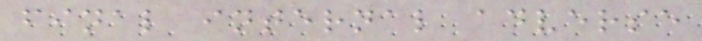final internal adverse
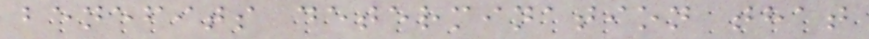benefits determination that
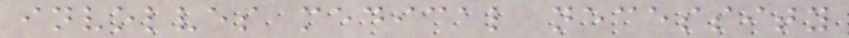involves medical necessity
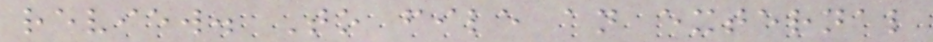review. To file an external
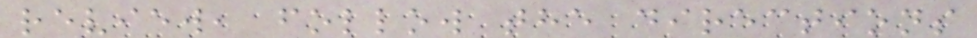review, follow the directions
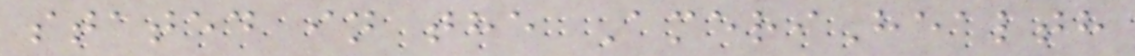stated in the AmeriHealth
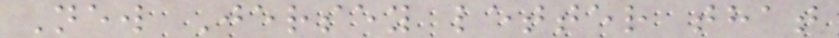New Jersey letter that
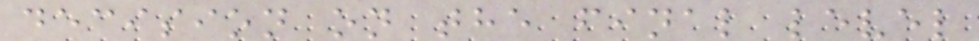decision on the final level
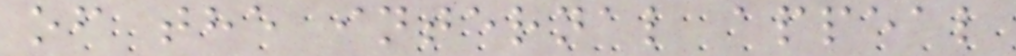of the internal appeal
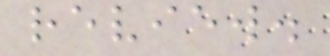review.
